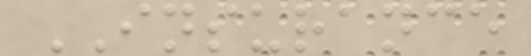INSURANCE
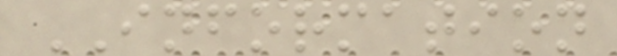INFORMATION
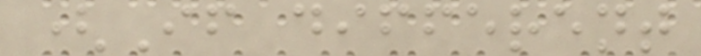(If different
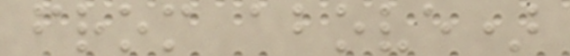from above)
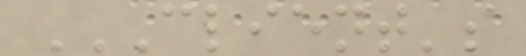CLIENT'S
